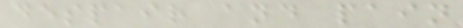despair and pain
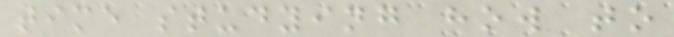time studying how to
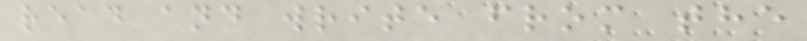read and write from the
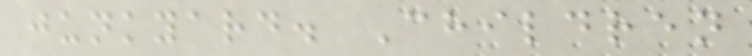junkyard. Children
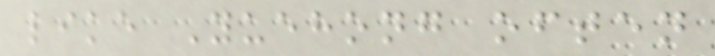like Yuehong often
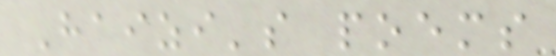Haizi's poems
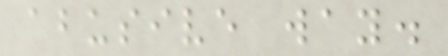abusive way.
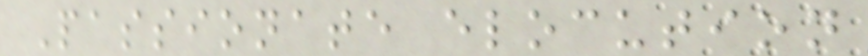Passionate elocution
